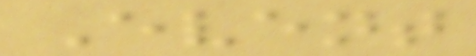Event
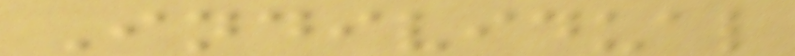Individual
